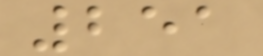251
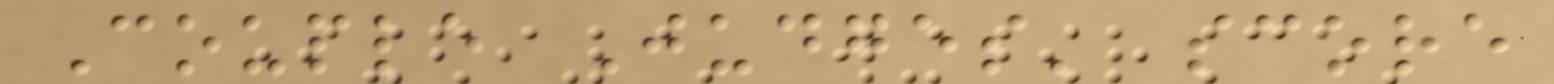Couple Judges' score
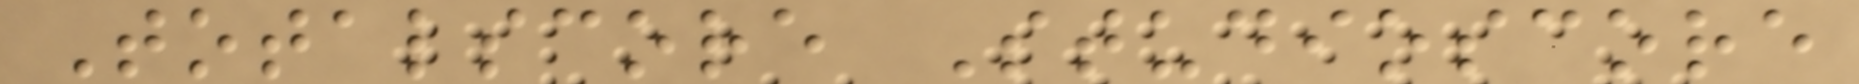Totalscore Studioscore
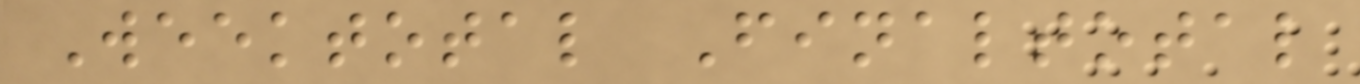Weektotal Finaltotal
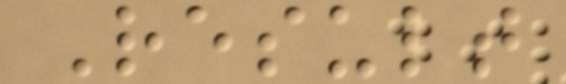Result
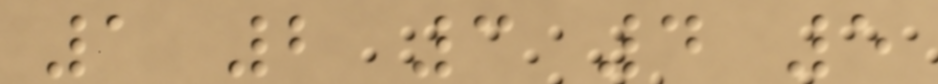1 2 3 4 5
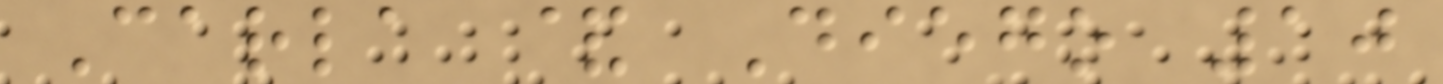Carla & Diego 10
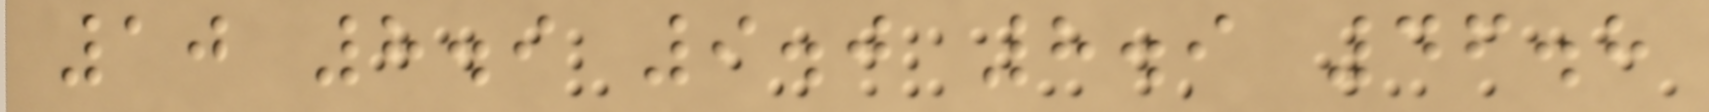10 8.9 9.0 8.9 46.8
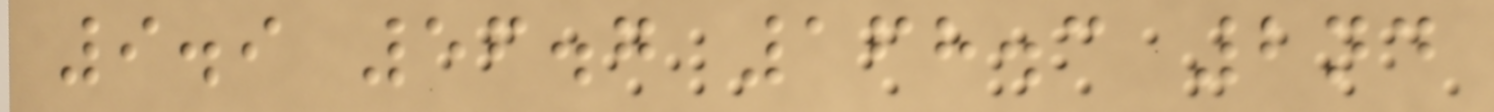9.9 56.7 168.3 2nd
